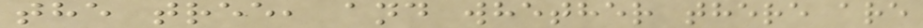the tree, and whether there are
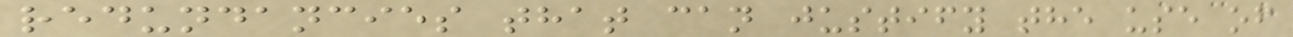redundancies that can justify the use of
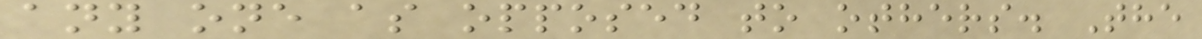any one as opposed to others. The
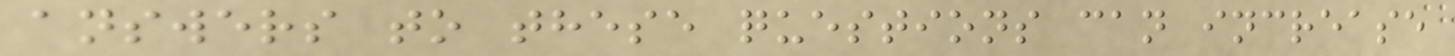answers to these questions can increase
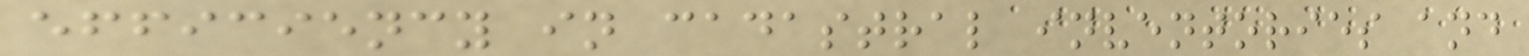efficiency in cadastral inventories and
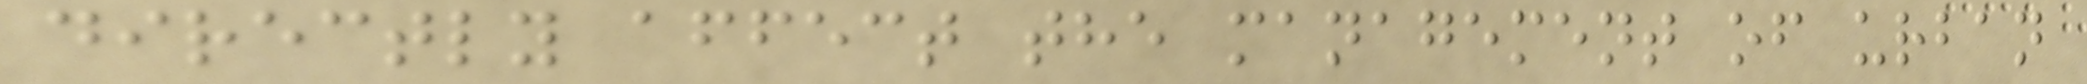directly affect the management of urban
